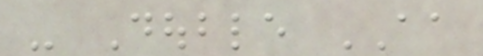- Double AA
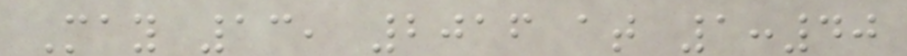May 13, 2016 at 1:40
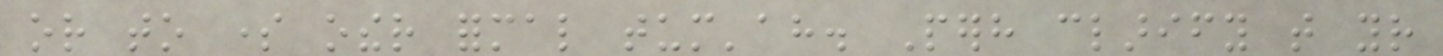or to some other formal tum'ah. Perhaps clarify that your
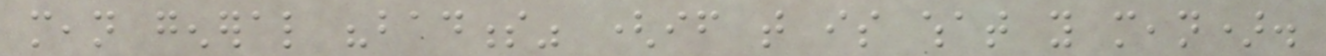mean general "badness" (if that is what you mean).
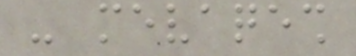- mevaqesh
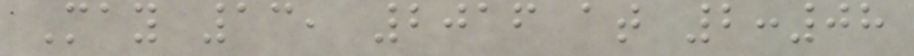May 13, 2016 at 2:08
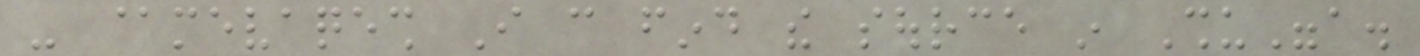- @mevaqesh I can find the source in Shu"a.
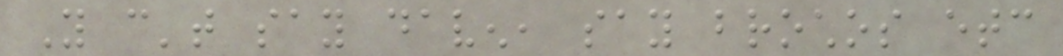You can't say daven, say brochos etc
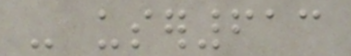- user613
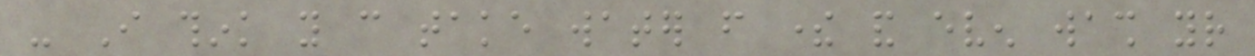- I think you can take water from there and even wash your
